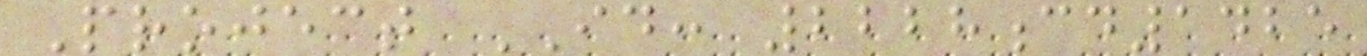Project ID: 2228cd1425
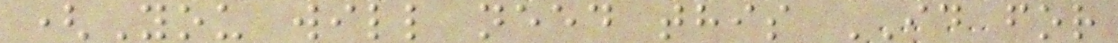(You will need this ID for
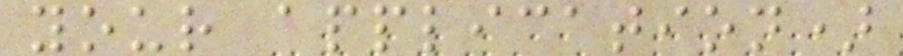your application)
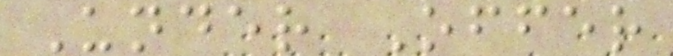Under Offer
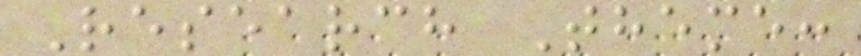Research Theme:
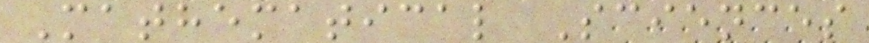Mathematical Sciences
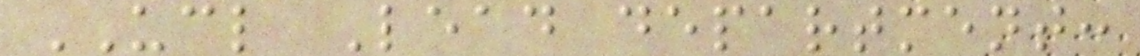UCL Lead department:
